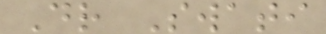Dr Swati
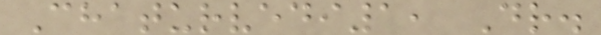Chaturvedi1, Dr.
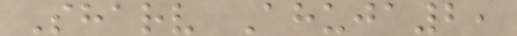Sharv Ahuja2,
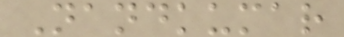Nandkumar
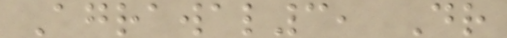Agrawal3, Dr
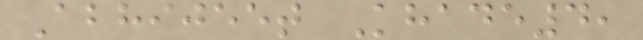Abhijeet Khade4,
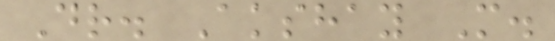Dr. Akshay M.
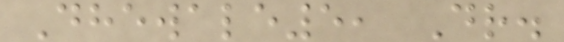Dhewale5, Dr.
